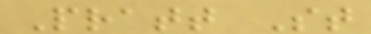Pratt St
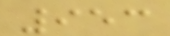953
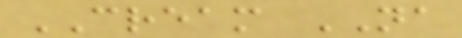CREAM NA
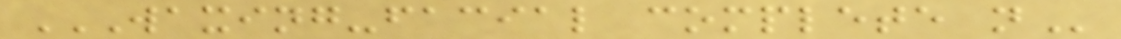WAXING-FACIAL COMPLETE N
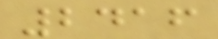2416
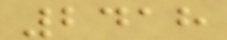2418
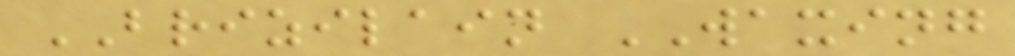BRIZILAIN WAXING
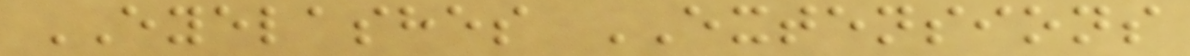EYELASHES EXTENSIONS
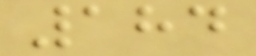184
